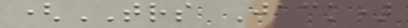(TRS Jack)
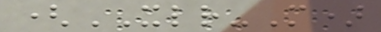(XLR-M)
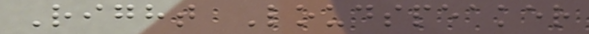Right Loudspeaker
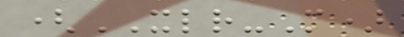(XLR-M)
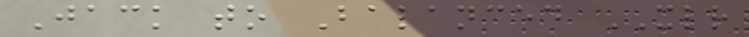Jack to Balanced XLR
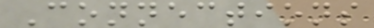Connections
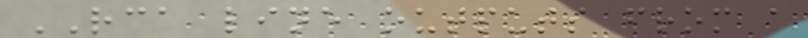RCA line outputs from a
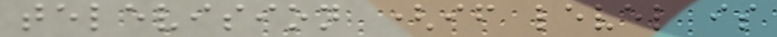television (if level is
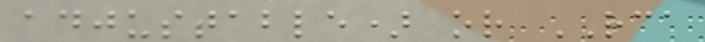adjustable) or RCA
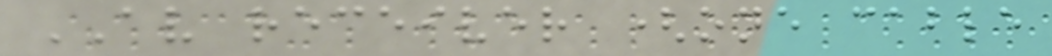AV receiver (one cable
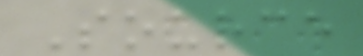Source
